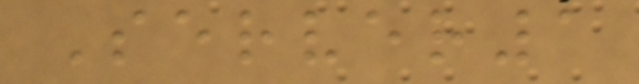Server1
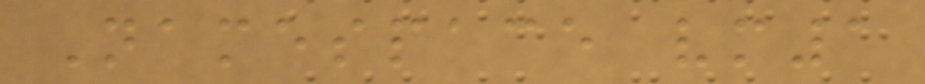Namespace vm1
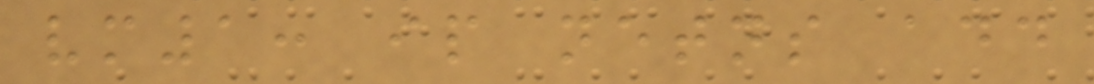vm1: ip netns add
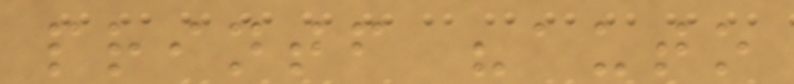printf "auto
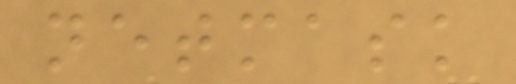netmask
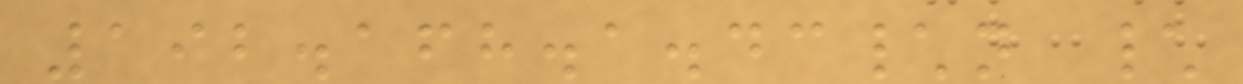192.168.1.43\n \
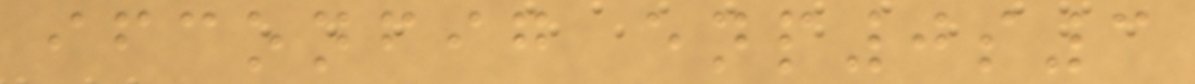ifconfig enp0s3
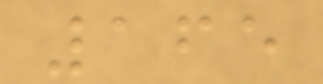165
